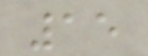15
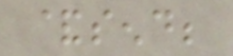&send;
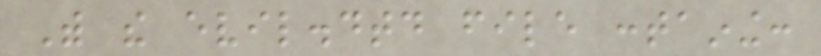With the evil.dtd file containing:
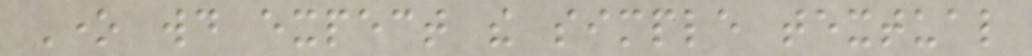One would expect the simple textual
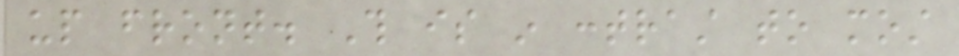up front. This is in contrast to most
